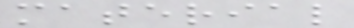material
